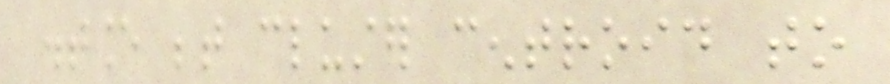distance between cluster centroid to
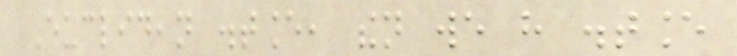Euclidean distance, then we have distance
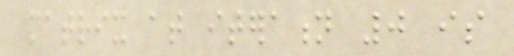matrix at iteration 0 is
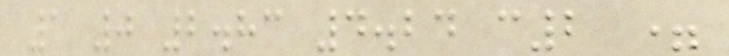1 0 2.83 4.24 c2 =
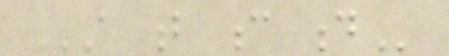A B C D
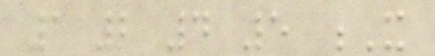1 2 4 5 X
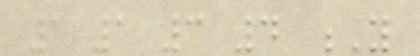1 1 3 4 Y
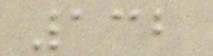132
